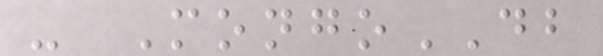- MongoDB
